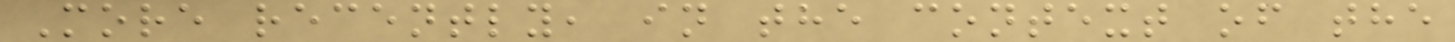More recently, in the context of the
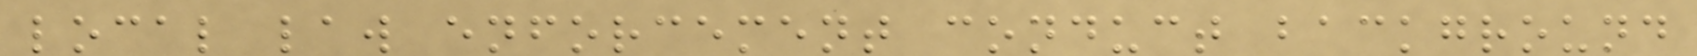local law enforcement conduct background
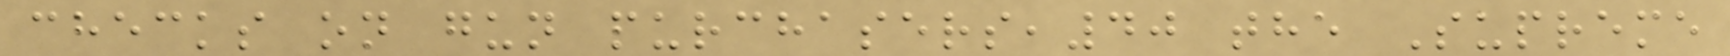checks on gun purchasers,40 the Supreme
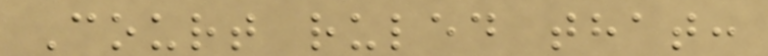Court ruled that:
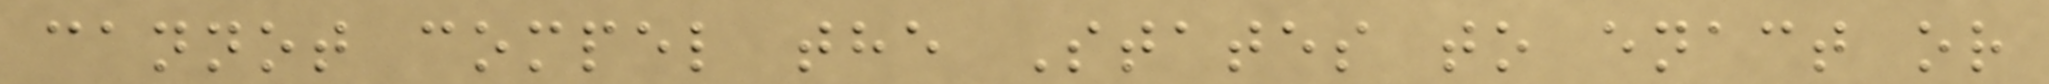cannot compel the States to enact or
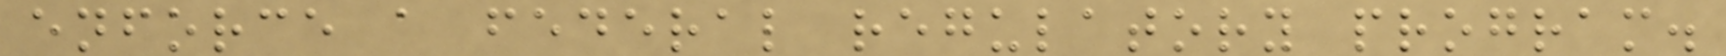enforce a federal regulatory program.
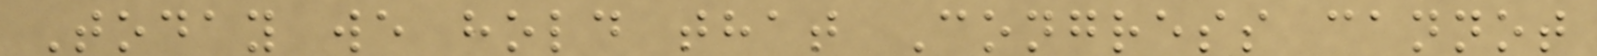Today we hold that Congress cannot
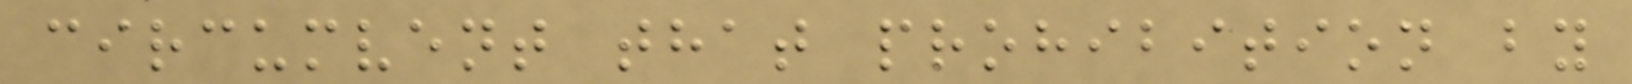circumvent that prohibition by
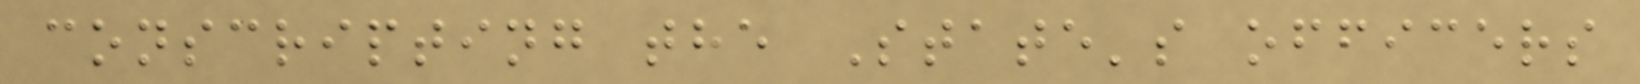conscripting the State's officers
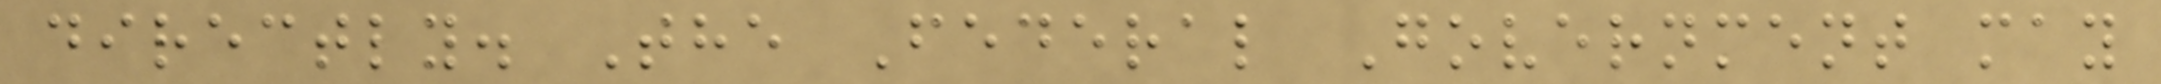directly. The Federal Government may
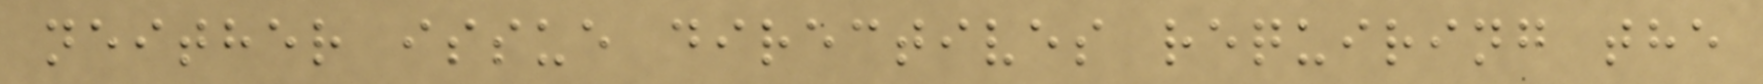neither issue directives requiring the
